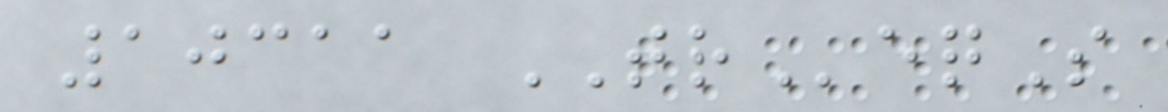10311 TReqS
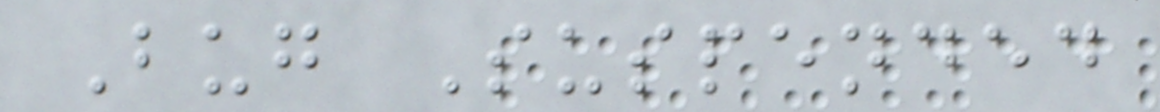Bug Suspended
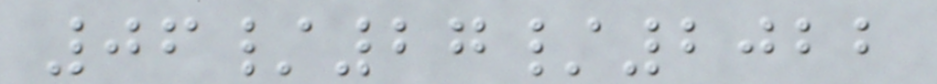06/27/2022
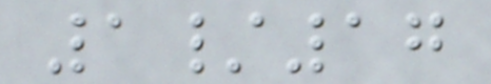1/17
